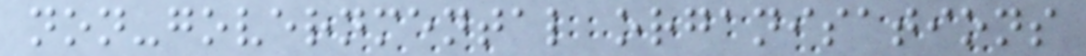non-governmental organisations
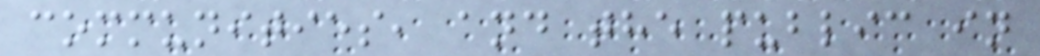communities, and the public in
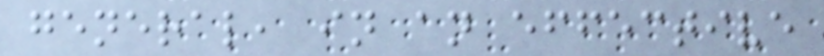general, in an effective
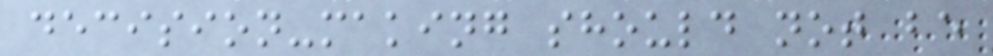decision-making should not be
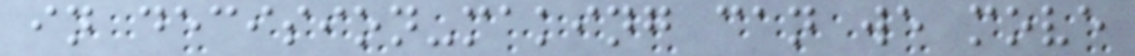in decision-making can we move
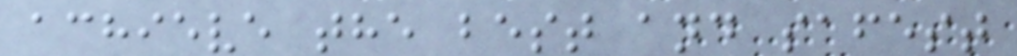achieve the best and safest
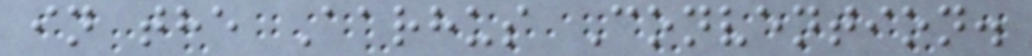in the Aarhus Convention.
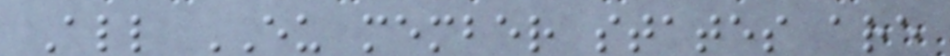All EU member states are
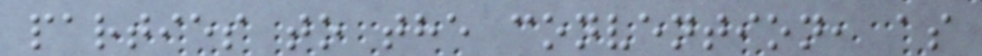parties to the convention, as
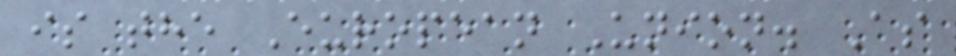is the European Union. As
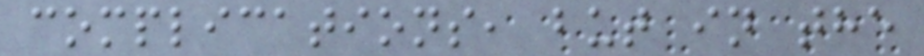complications, but in the
